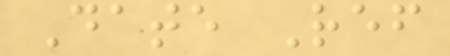Date Ref
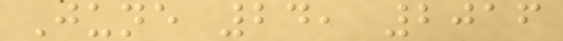June 24, 2016
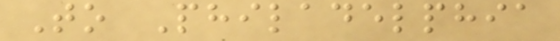To Philadelphia
